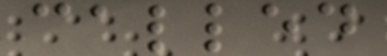called
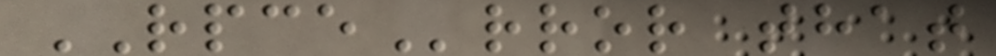RPCError that
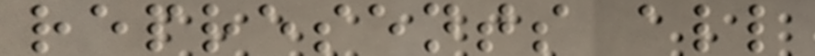represents all
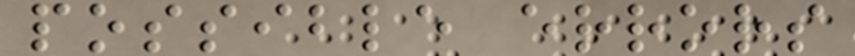possible errors
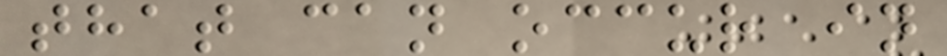that can occur in
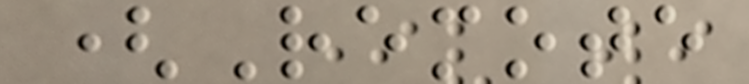(Remote
